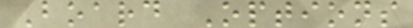Board Options
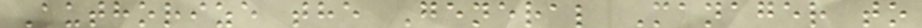Authorize the General Manager to
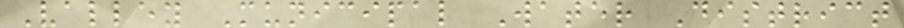Valley Municipal Water District
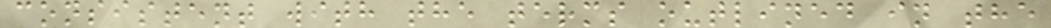consistent with the terms outlined in the
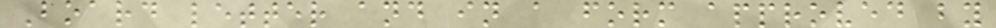Board letter and in a form approved by
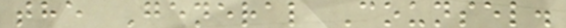the General Counsel.
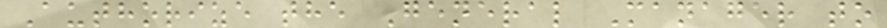Authorize the General Manager to
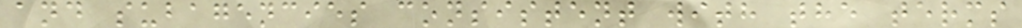and subagencies consistent with the terms
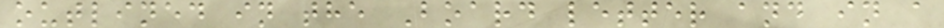outlined in the Board letter and in a
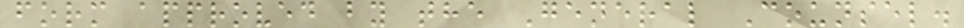form approved by the General Counsel.
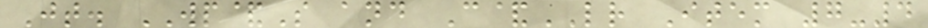Jt. WP&S and C&LR Item 7-4
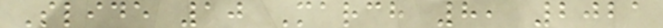Slide 10 March 8, 2021
